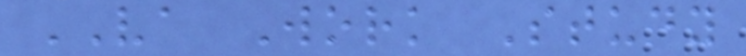VA Work Study
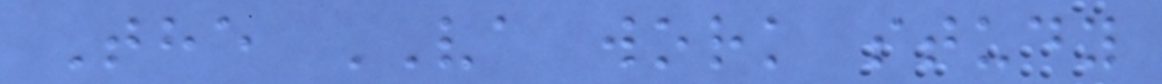The VA work study
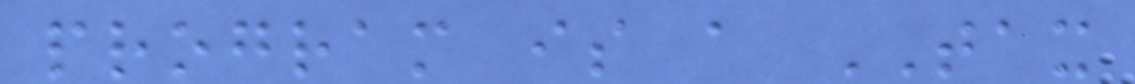program is a TAX
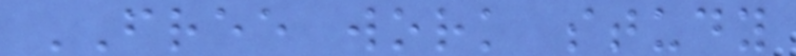FREE work study
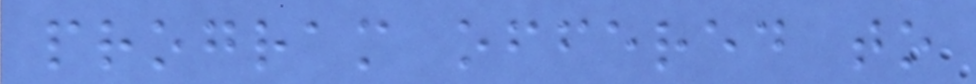program offered to
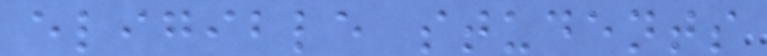eligible students
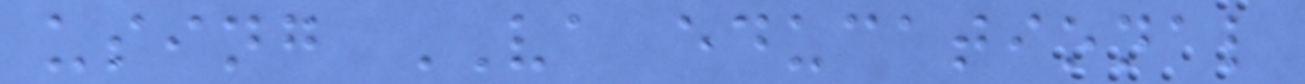using VA educational
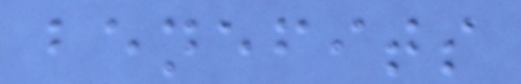benefits
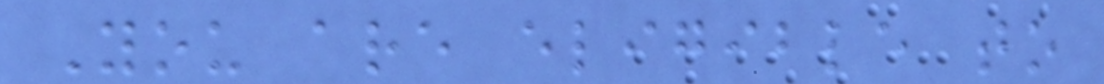You are eligible to
